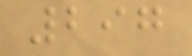297
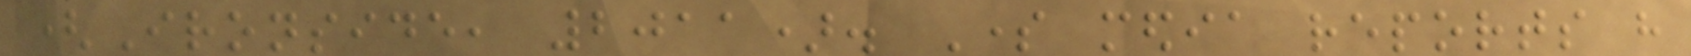(Ironside, 2011). Some media reports have
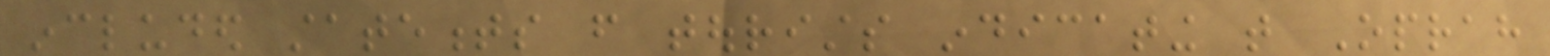included statements from tourists indicating that Oprah
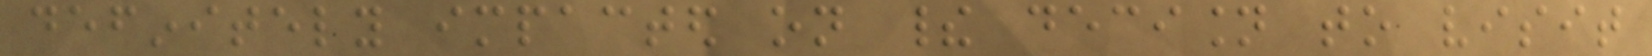definitely impacted on their decision to visit
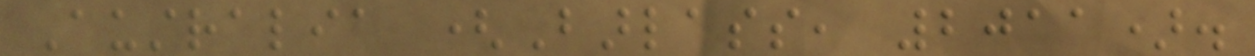Australia (Barlass, 2011).
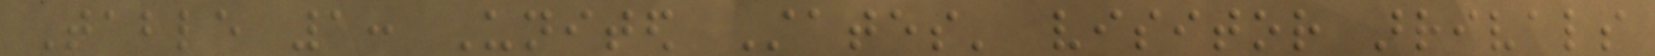Table 1: United States' visitor arrivals
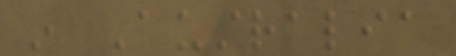in Australia
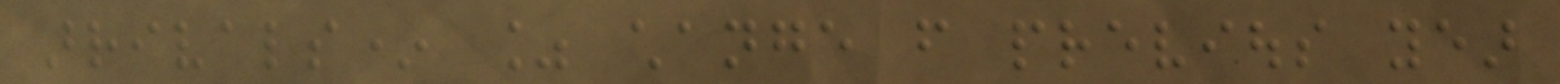arrivals* % change from previous year
